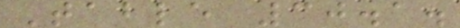Table 30.1.
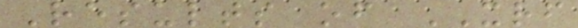Results of XRF
